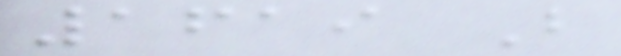1619 B
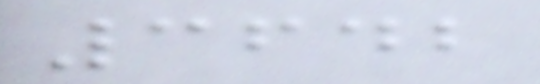3642
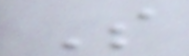S
